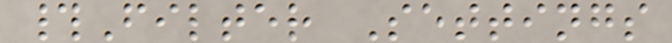#Filter Settings
